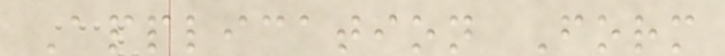Application Form
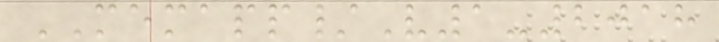MEMAPP/V1-2018
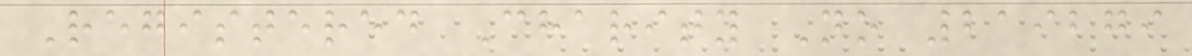Registered Charity No 219279
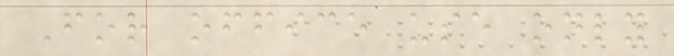For office use only
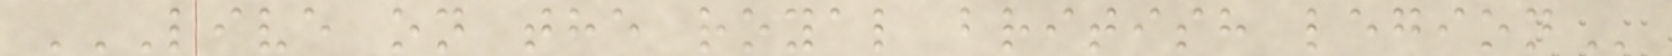LIVE ON THE ROYAL BRITISH LEGION
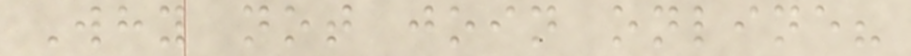Why not join online?
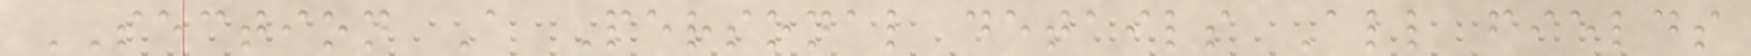SECTION A Personal details All fields
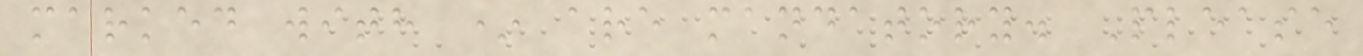marked with * are mandatory. Please
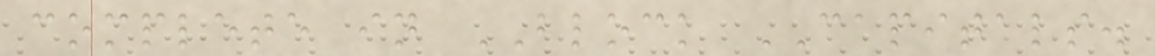complete in BLOCK CAPITALS.
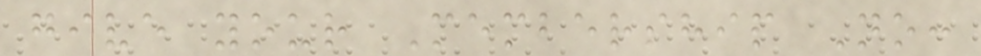give your Membership No:
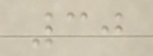30
